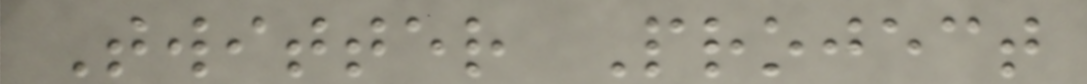Twitter Project
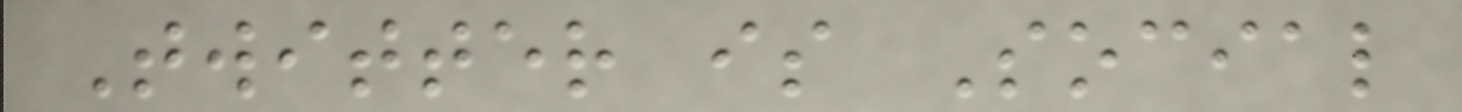Twitter is Social
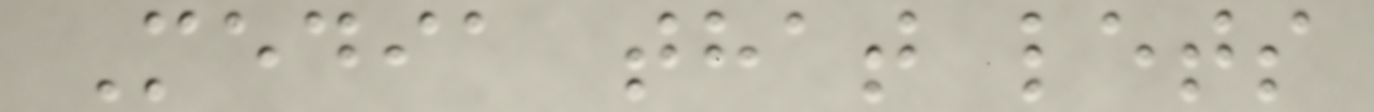Media that lets
